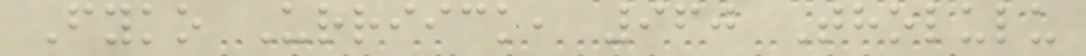Fyko Urriick, 960 Tholulu
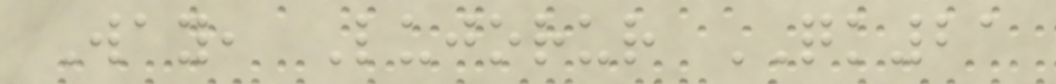Way, Lujorur QK21
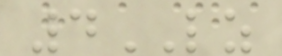4LZ
